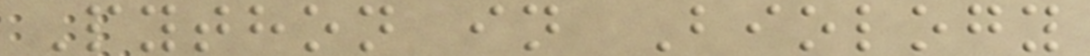Python in Biology
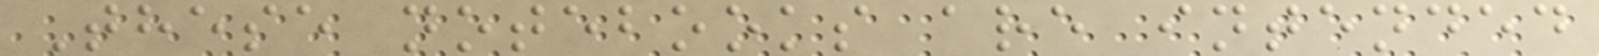These notebooks are intended
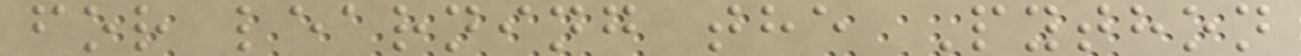for learning the Python
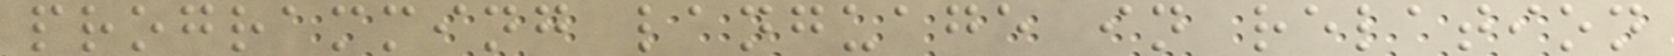programming language in relation
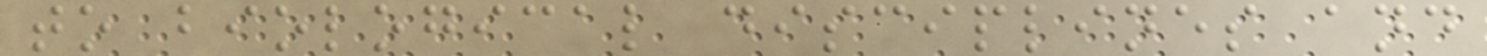to biological disciplines and
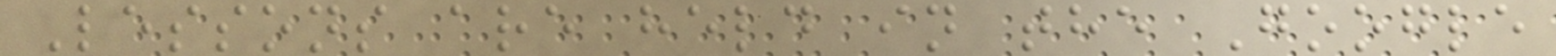Lessons are held in the Google
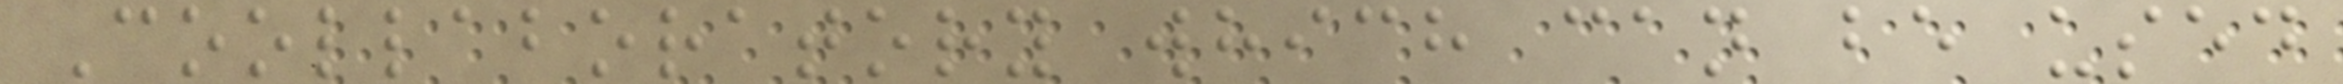Coollaboratory which can be used
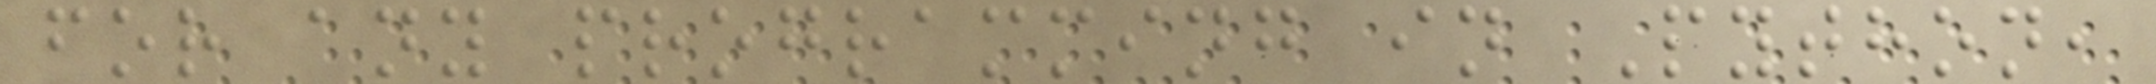for any programming in Python,
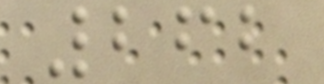262
